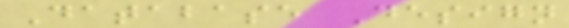Database Design
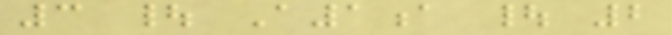3 | A1a | 2
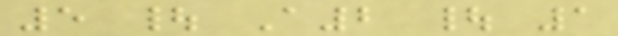5 | A2 | 1
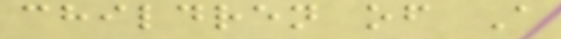children of A
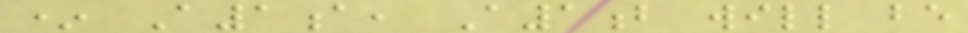* A1a, A1b will be
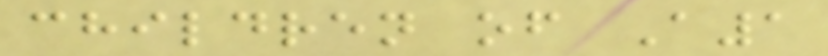children of A1
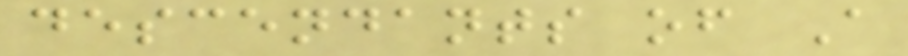descendants of A
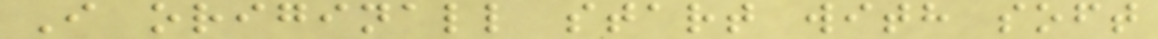I originall start with soft
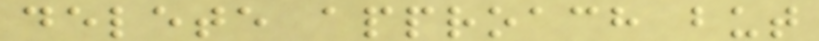delete approach but
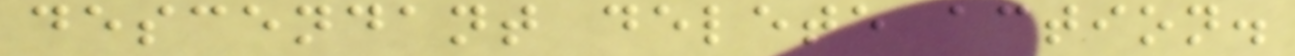descendant delete action.
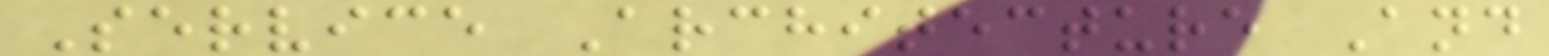Service Architecture And
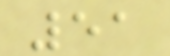51
